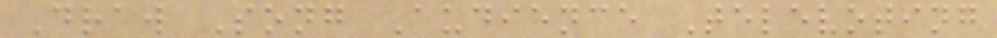Draw Song Audience Televoting
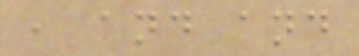, and and
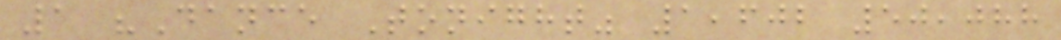1 "Dance Tonight" 1,602 50,088
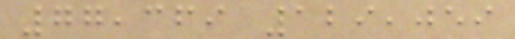77,369 129,059
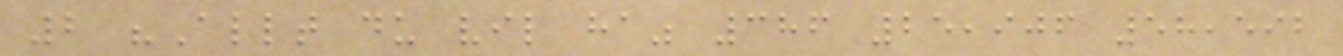2 "Allt du vil ha" 386 25,906 58,592
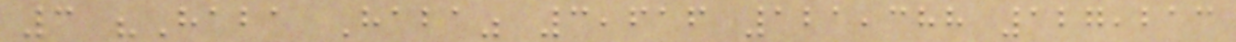3 "Haba Haba" 3,616 121,388 127,213
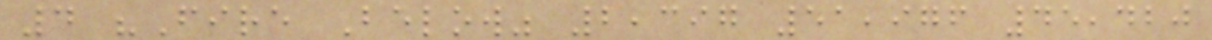4 "Fire Below" 2,397 51,976 45,420
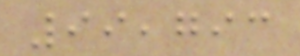99,793
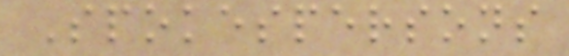Spokespersons
